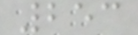253
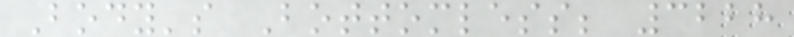Body's Bottomless; 3228
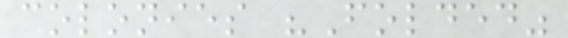colonies "Folded"
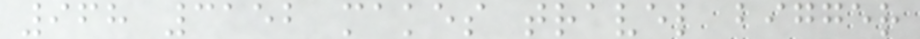968 3152 makes travel bigger
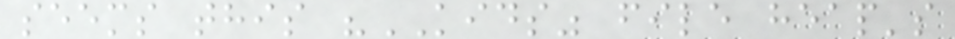seems this "KIDS" file heap's
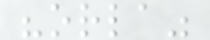"orla"
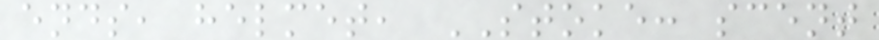ends, helmet, STOKE: scent
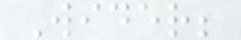Wider;
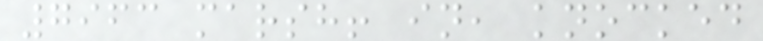7963 marsh! in, knocked
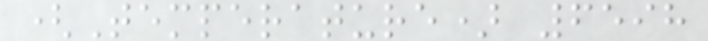(Temperature) 6598
